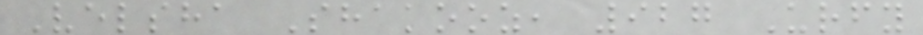Velsha Shakooz, 927 Urfy
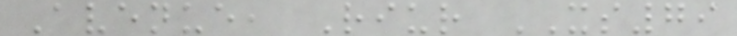Avenue, Riur XS79
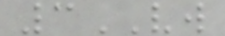3VW
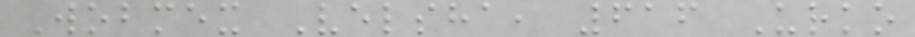Wobmex Velsha, 616 Urko
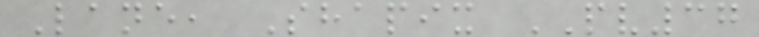Lane, Shapix PV37
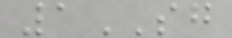1SG
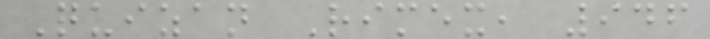Quizan Rimex, 946
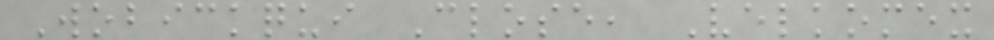Wobickqui Close, Velkomex
